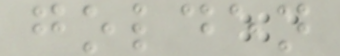golden
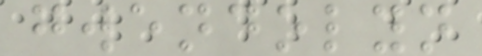gwendolyn
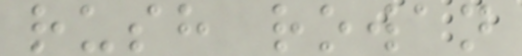rush rowan
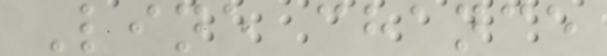Line chance
